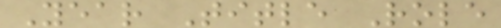Year Title Role
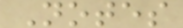Notes
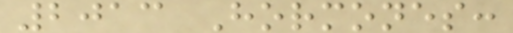2013 Hormones:
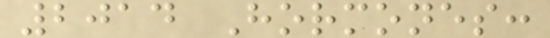2014 Hormones:
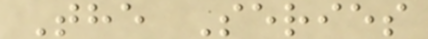The Series
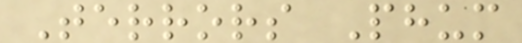Terrors Phum
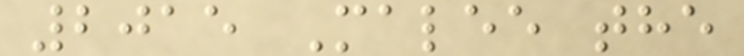2015 Malee the
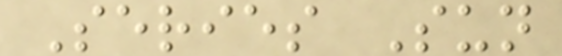Series Sun
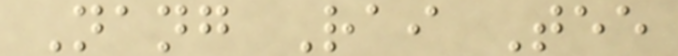Nang Rai Tee
